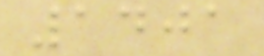1401
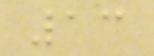13
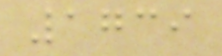1739
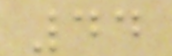44
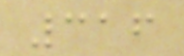316
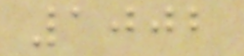1002
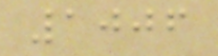1006
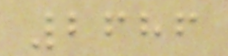2686
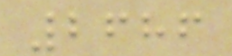2686
